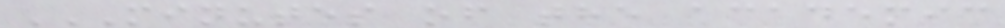MINUTES OF THE ACADEMIC
